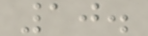10.
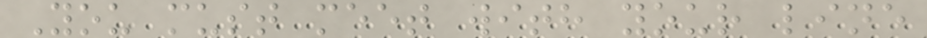You must meet with your line
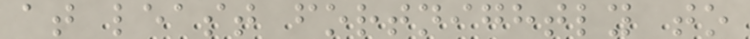at least fortnightly to
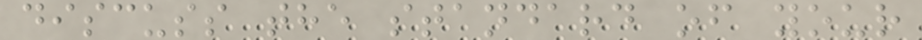discuss the standard of your
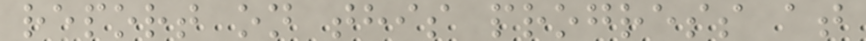report on this progress at
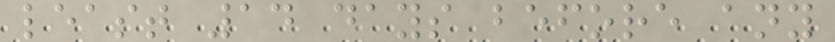least 14 days before any
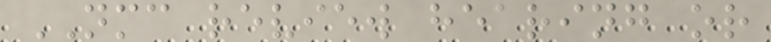NMC review hearing or
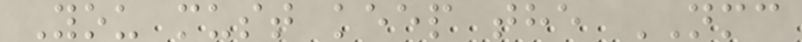You must keep the NMC
